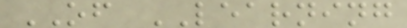OF LEARNING
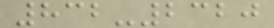832-2320
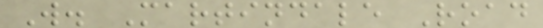W. Martindale Road
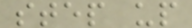step up
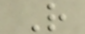R
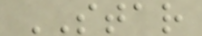STAR
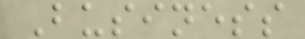Business
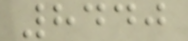8440
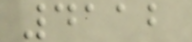4112
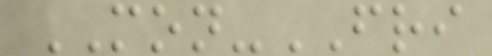MON-FRI
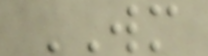WM
